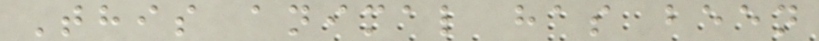This animal has been
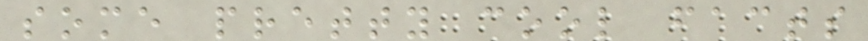some pretty cool facts
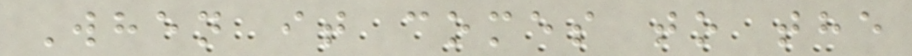When it comes to the
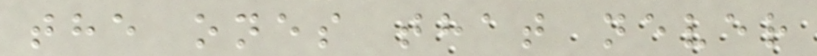the ones that never
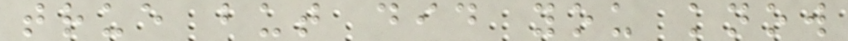true but did you know
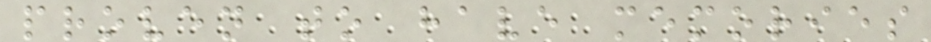proven to have memories
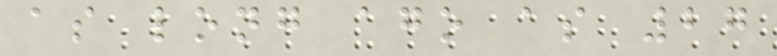as long ago as 27
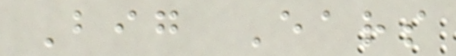Big Ears
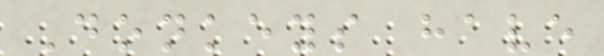Donkeys have
